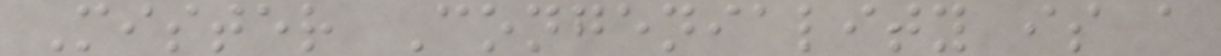Mister Congeniality is a
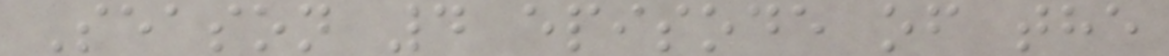Season 4 episode of the
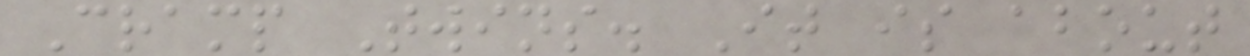Cramp Twins. It is about
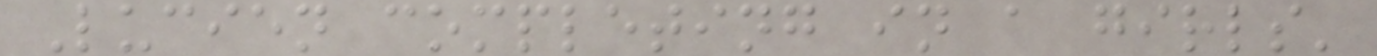Lucien completing in a girls'
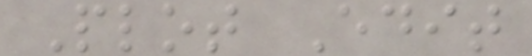Plot Edit
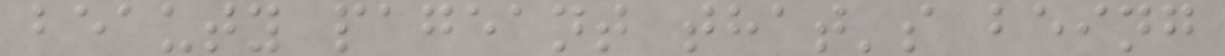beauty pageant that's being
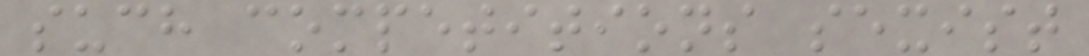such competitions sexist
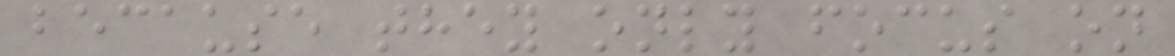because they only focus on
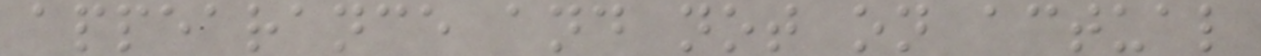appearance and not on actual
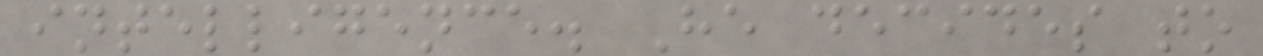intelligence. He decides to
